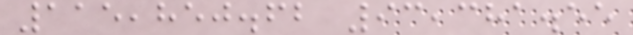115,850.62 93,381.55
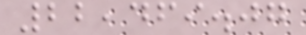22,469.07
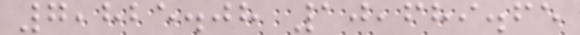7,825.08 10,689.65
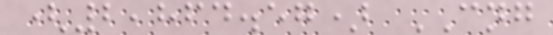(2,864.57) CNG
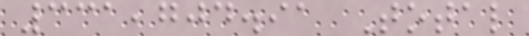331,704.91 Total
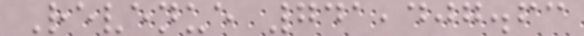Revenue 741,407.63
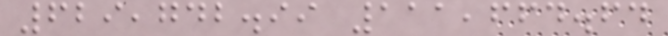629,742.99 111,664.64
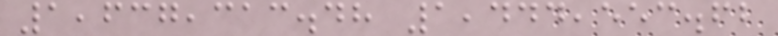1,637,313.48 1,444,553.62
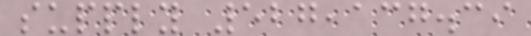supply 527,137.39
